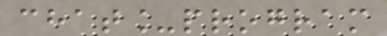chat_program
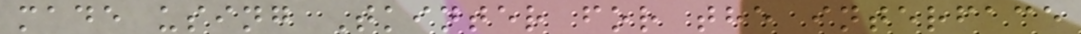made using Tkinter for the interface
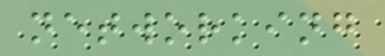networking
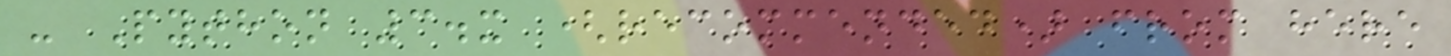- Python 3.x (recommended) from here
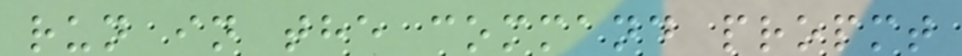run in the command propmt
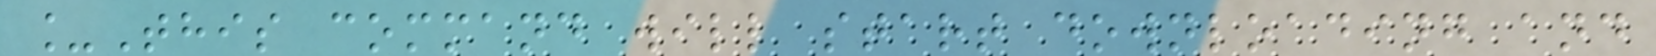_This command will start downloading and
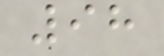98
